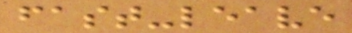fast-leave
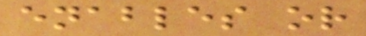enables or
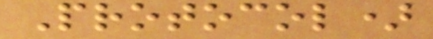Protocol)
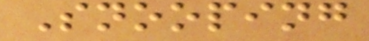Snooping
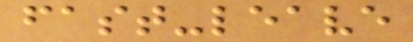fast-leave
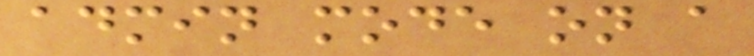admin mode on a
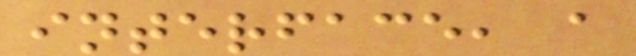interface, a
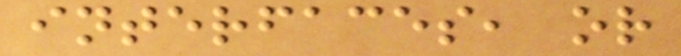interfaces, or
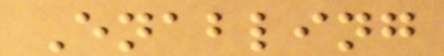Enabling
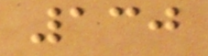130
